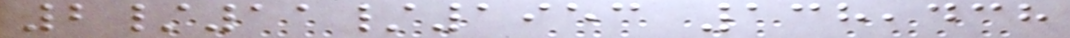2/11/1953 138,438
